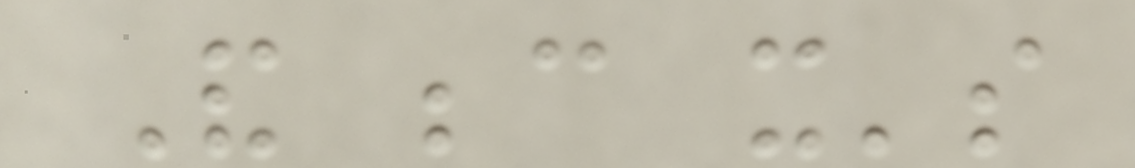And because it's
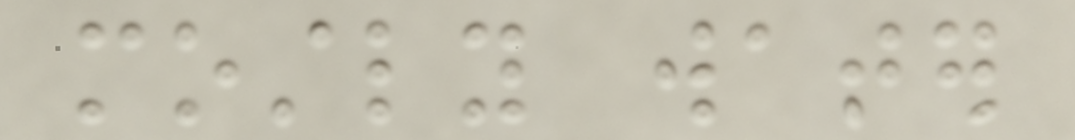mostly water
